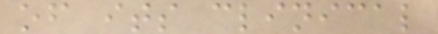of its clinical
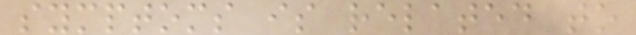symptoms is related to
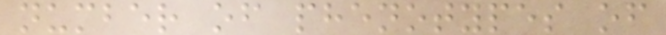number of phenotypes of
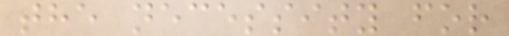the necessity for
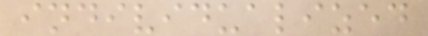individualized
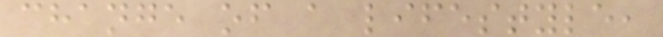change of a lifestyle,
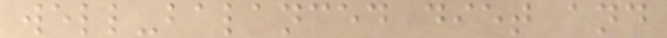well-balanced diet and
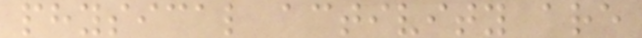physical activity are
